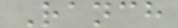Ranch
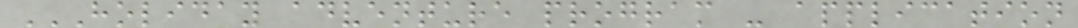HOLIDAY ADVENTURE PROGRAM - APPLICATION
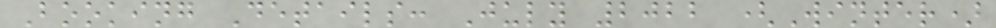Booking Details: July 2022 (Winter)
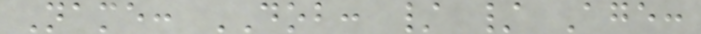Name: DOB: / / Age:
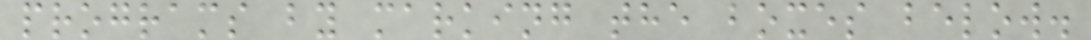programs by marking the boxes below.
